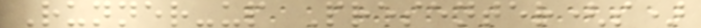Runner-up Presenter(s)
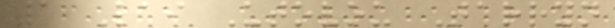1 Lai Utovou Tarryn
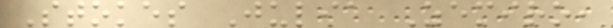Stokes Julia Zemiro,
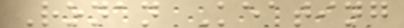Ronan Keating
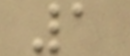1
